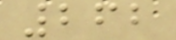262
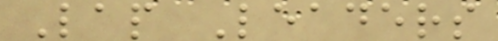Lap Leaders
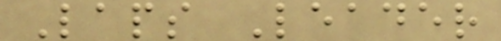Laps Leader
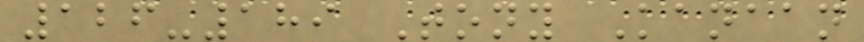126-189 Tony Kanaan
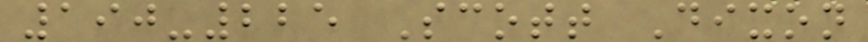190-225 Scott Dixon
